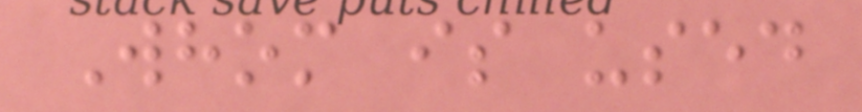Whom is used
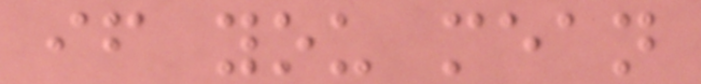if you mean
